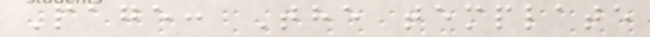Page: The template
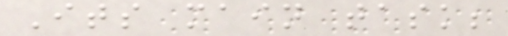Its main task;
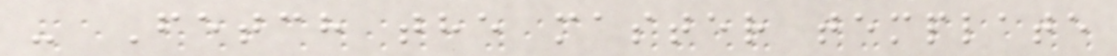- Fetch the master template
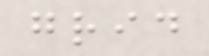grid
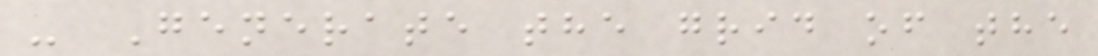- Generate the grid of the
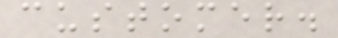customer.
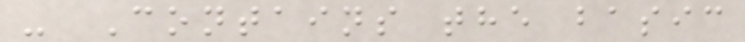- Contains the basic
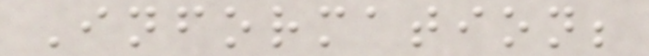Information;
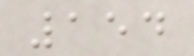154
